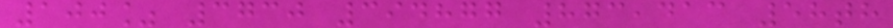100% 3730 394877 873,413 58th
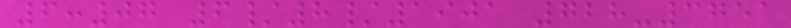6:07 6/8/1901 728-3751
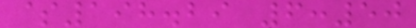$198.29 6:50
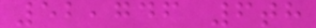52,746 6th
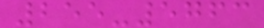255-5763
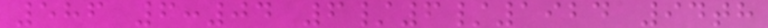586 6:04 6/6/1924 94th
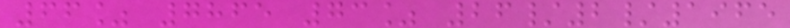66% 7865 73% 26/2/1965
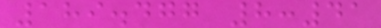189.477 8:41
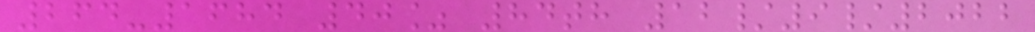264-1684 40% 84th 12/9/2022
